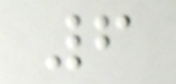6
